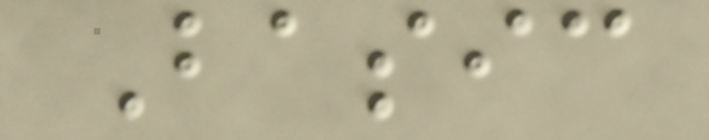Basic
